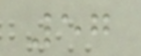57
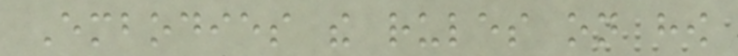Embodies the rules on how
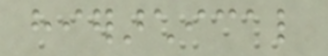hierarchical
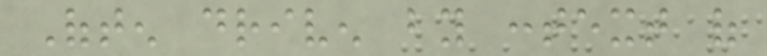Often driven by context of
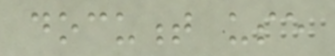document use
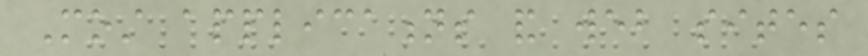Most applications and web sites
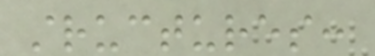structures:
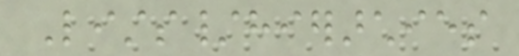Lists/hierarchies
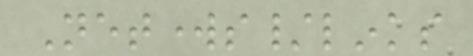Networks/links
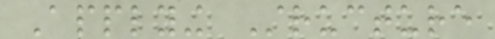Applying Structure
